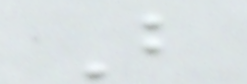B
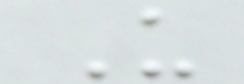U
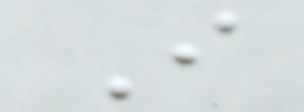I
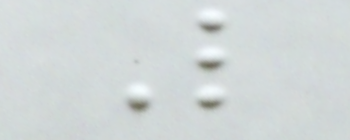L
